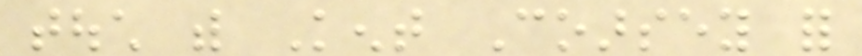touch with Kent Coarsey for
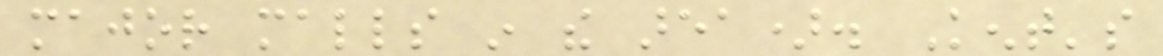major malls in the area). Kent's
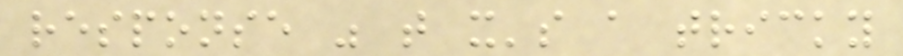response was that it's a tricky
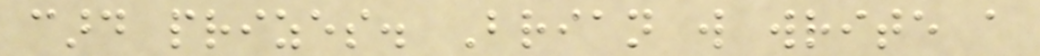card prizes. Brian will write a
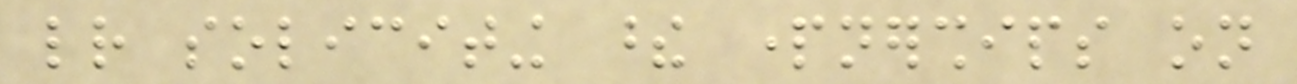letter soliciting these partnerships on
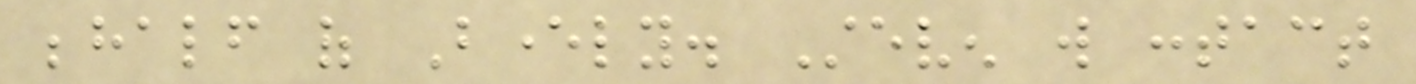behalf of Beverly. Steven will contact
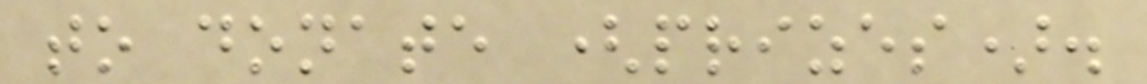to donate (prizes).
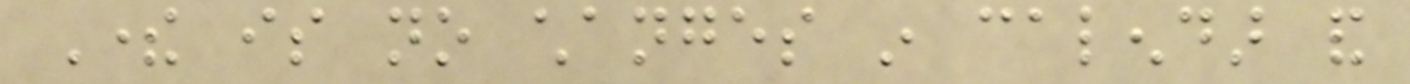There is no changes in calendar and
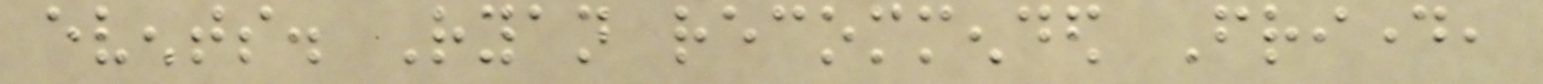events. Ryan recommended Friday,
